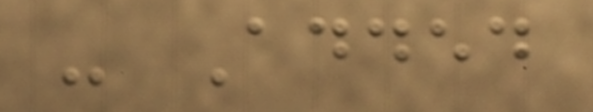- Added
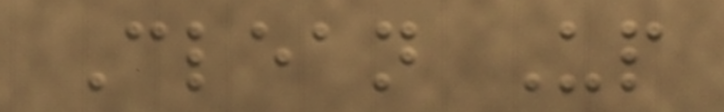Clean Up
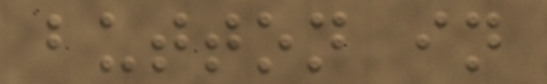button in
